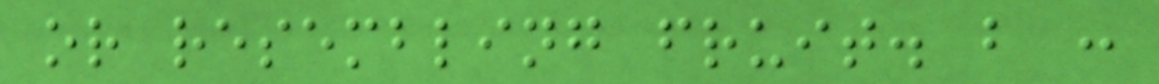or resembling fruit. b :
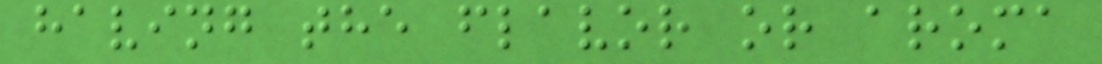having the flavor or aroma
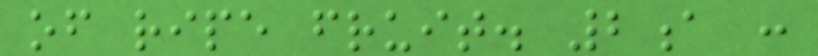of ripe fruit. 2a :
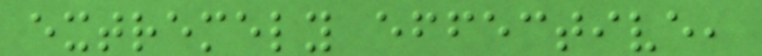extremely effective,
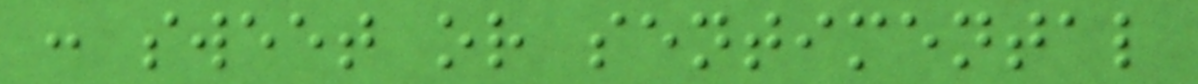: sweet or sentimental
